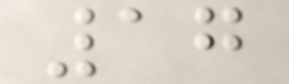17
